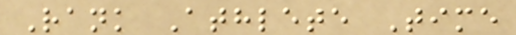Rank Athlete Time
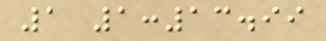1 1:13.99
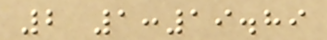2 1:19.89
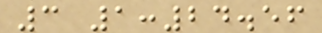3 1:24.56
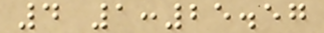4 1:25.57
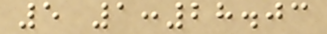5 1:28.03
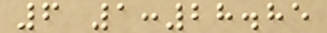6 1:28.85
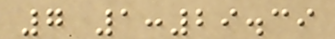7 1:29.39
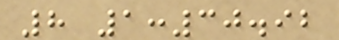8 1:30.92
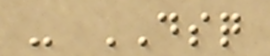- DSQ
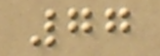77
